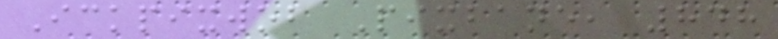Ickpixwob Pixbane, 848
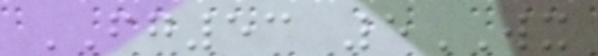FG53 5WX
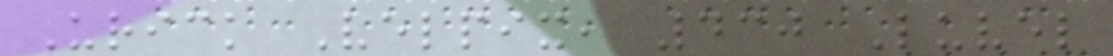Urick Velpix, 430 Luvel
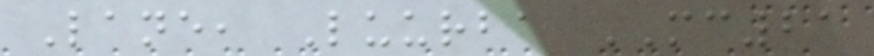Lane, Luurba MC21
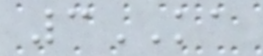3KA
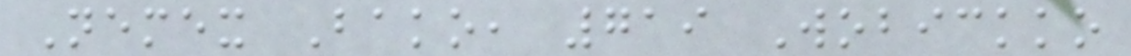Nemex Bako, 719 Wobickko
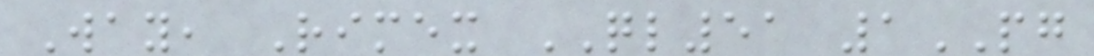Way, Rimex QL51 1PG
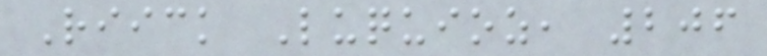Riick Luquioz, 206
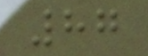87
